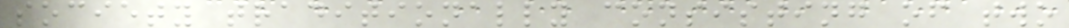society traditionally consisting of two
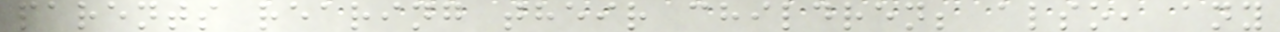parents rearing their children; also, any
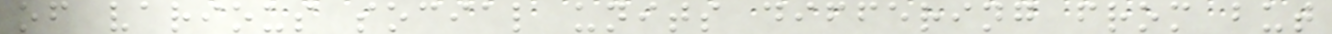of various social units differing from but
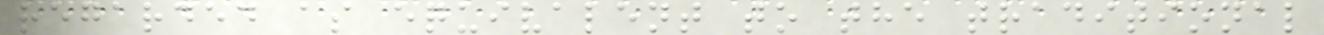regarded as equivalent to the traditional
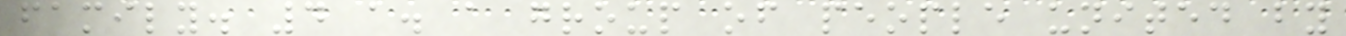family. 4 a. a group of people united by
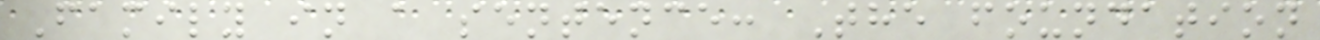Family in a sentence: The foundation
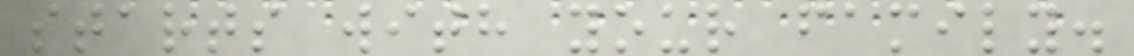starts with your family.
